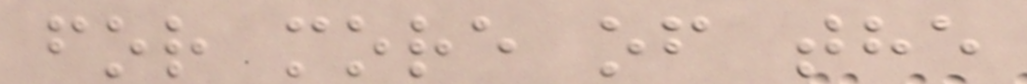for more of the
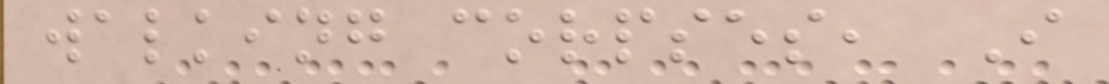walking corpses, I
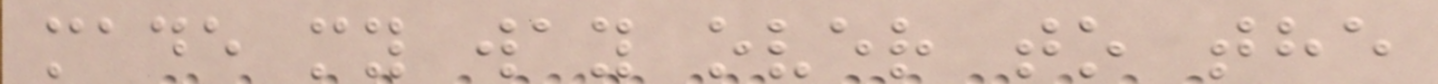made my way over to the
